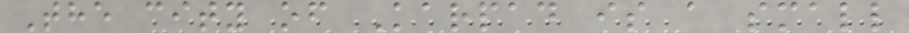The city of Karpad is a small
